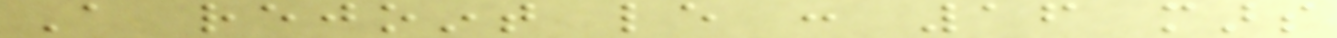A rejoint le : 16 mars
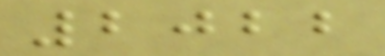2022
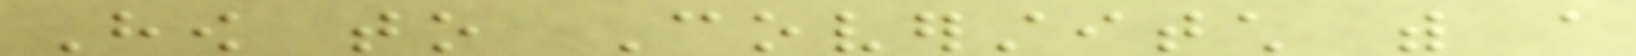How to Coverstitch with a
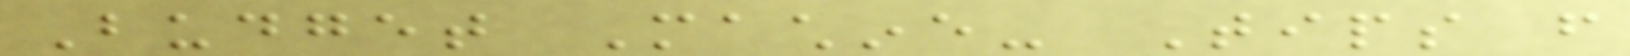Budget Machine- Tips from
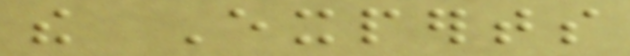the Experts
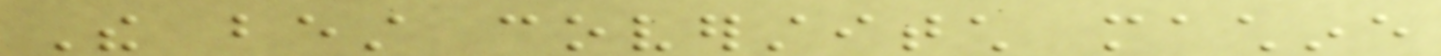The best coverstitch machine
